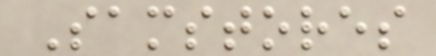Samstores
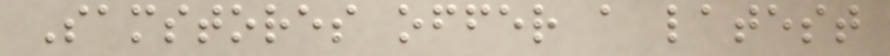Samstores offer a latest
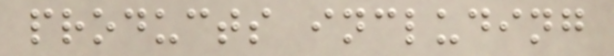products including
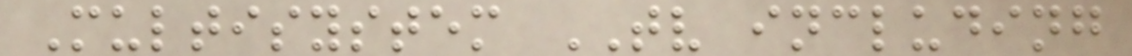Multisystem TV including
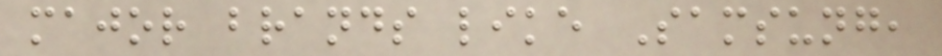major brands like Samsung,
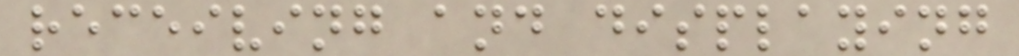receiving and displaying
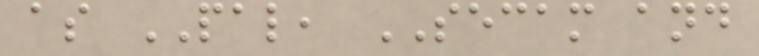as PAL, SECAM and
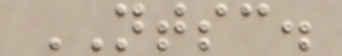NTSC.
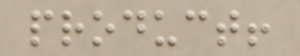product!
